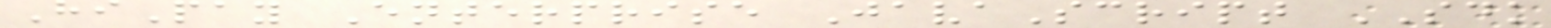HiPay Enterprise JavaScript SDK
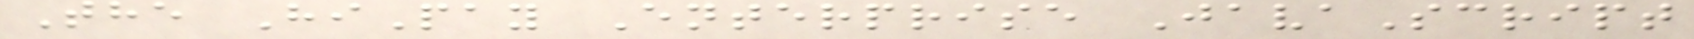The HiPay Enterprise JavaScript
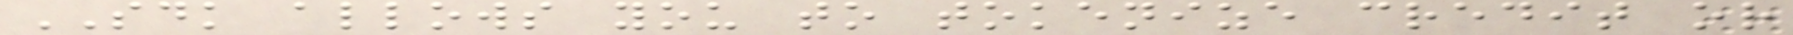SDK allows you to tokenize credit or
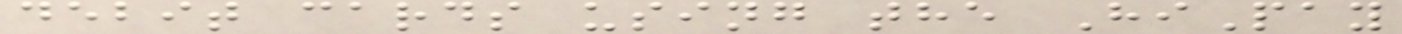debit cards using the HiPay
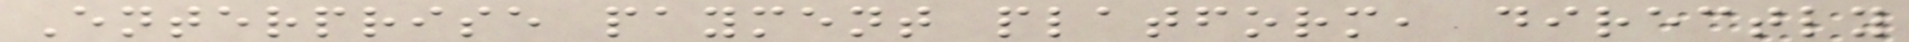Enterprise payment platform, directly
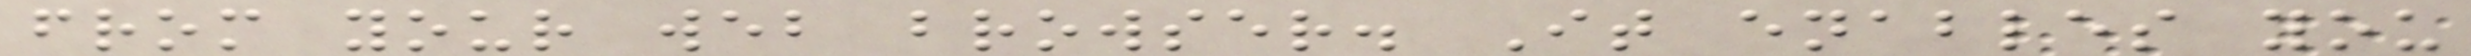from your web browser. It enables you
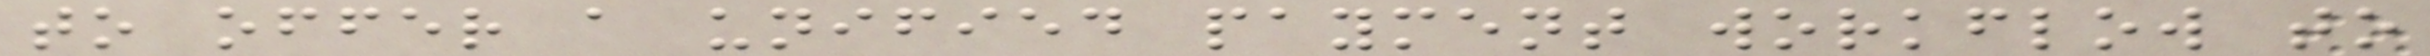to offer a unified payment workflow to
